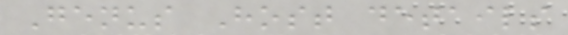Genus Host details
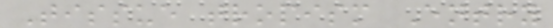Tissue tropism Entry
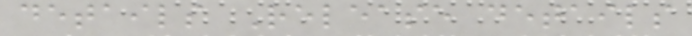details Release details
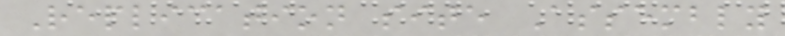Replication site Assembly
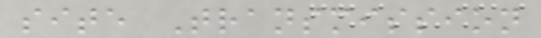site Transmission
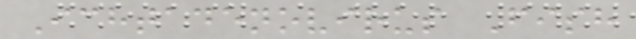Ichtadenovirus Fish
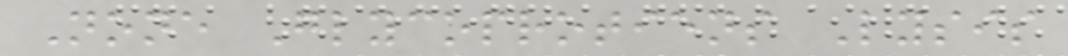None Glycoprotiens Lysis
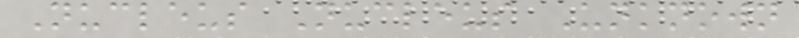Nucleus Nucleus Unknown
